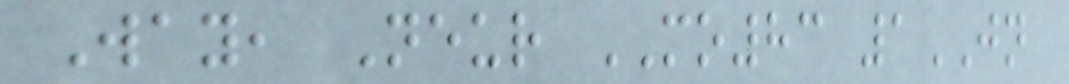Way, Neur MO83 1JN
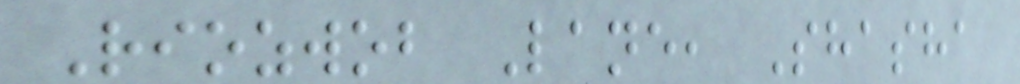Riozwob Lane, Shasha
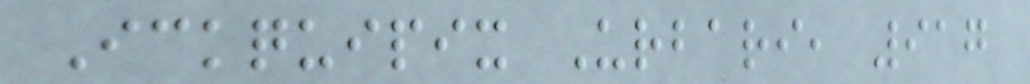Ickquipix Urbari, 917
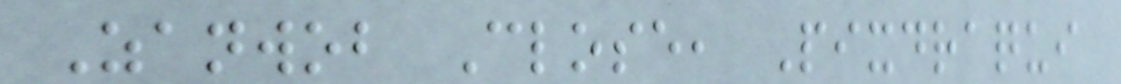Zanwob Close, Pixdraqui
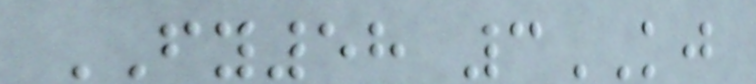FY58 3KJ
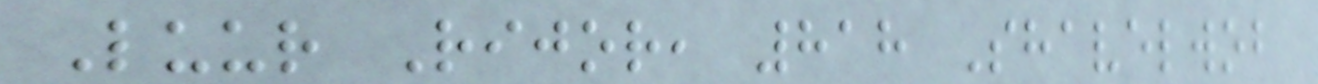Luur Rijor, 818 Shavelwob
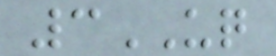3UQ
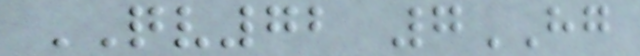QV72 7HG
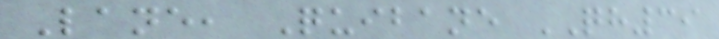Lane, Quibane QH39
